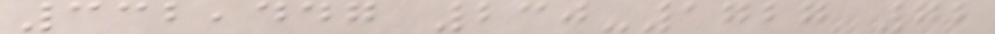332,447 230-1727 72
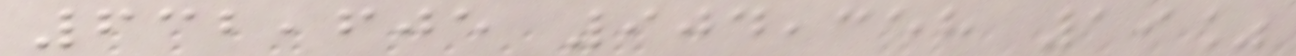632,605 904,358 19%
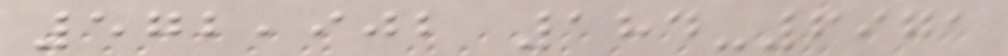572,902 184-6971
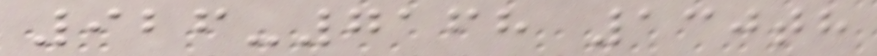926-7168 130th
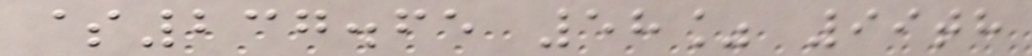$237.65 58% 99th
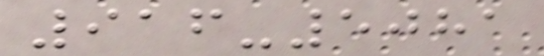916-5081
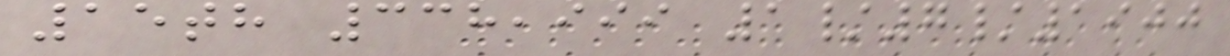15th 338,999 1/7/1900
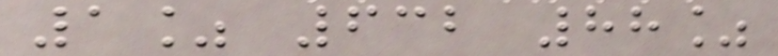1% 632 88%
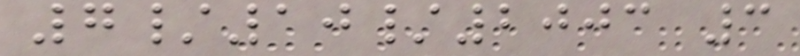7/10/2003 3
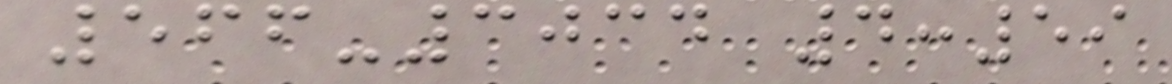566-3034 4:59
